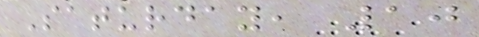Saturday, 10
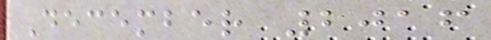December 2016
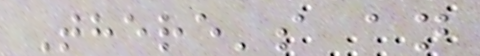There's an
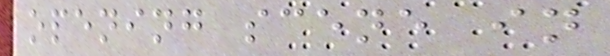opening scene in
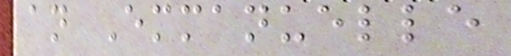an Emmanuelle
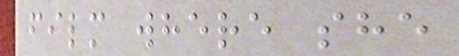film where she
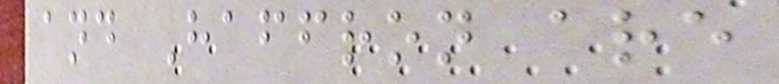and Haffron are
